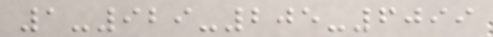1-929-205-6099
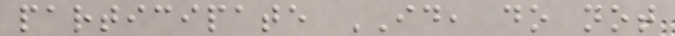participate ID, do not
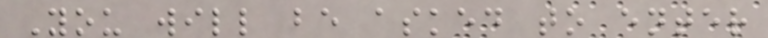You will be asked to enter
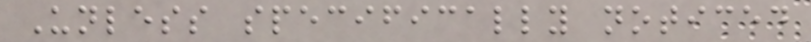Unless specifically noticed
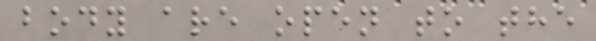body are open to the
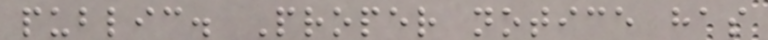public. Proper notice has
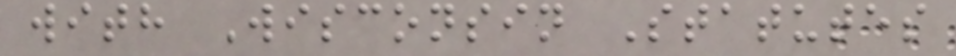with Wisconsin Statutes
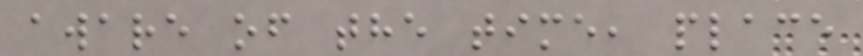aware of the time, place
